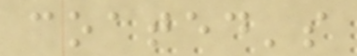coated's
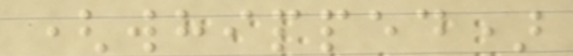(whipped)
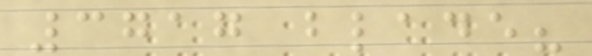3717 blade?
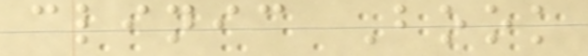clinic Book
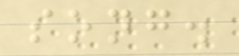song.
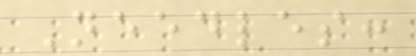Needles:
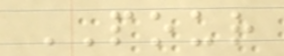POUR
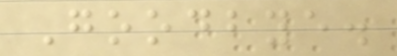Goodbye.
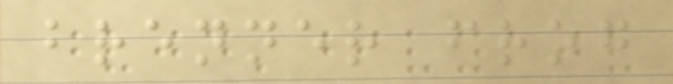brenner frog
